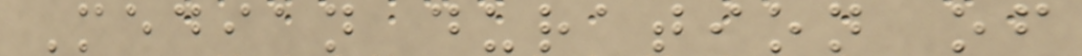Median duration of
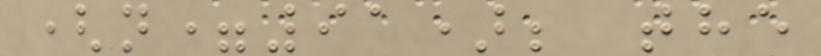(n=91); the
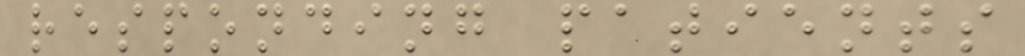responding patients
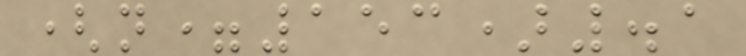(n=153).1
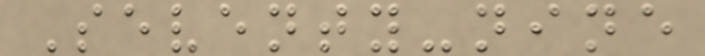Seventy-nine
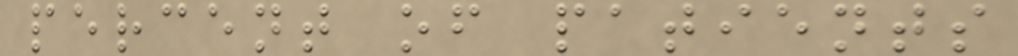percent of patients
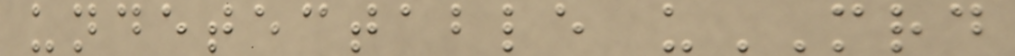undetectable uMRD
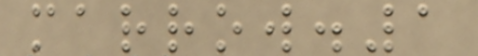marrow.1
